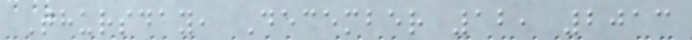Thursday, December 12, 2013
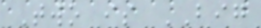Two is BIG
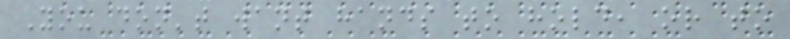You don't want hands to hold, or to
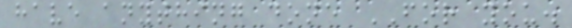have anything done FOR you.
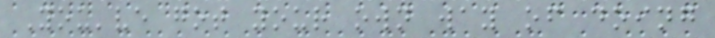You've got your own way of doing
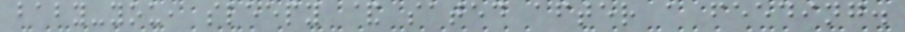baby-you, sleepy & sated after a feeding.
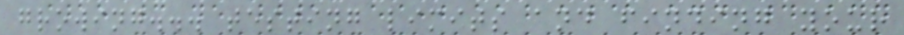growing... testing limits and finding your
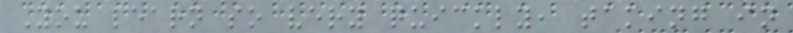You learn so very quickly, taking in
